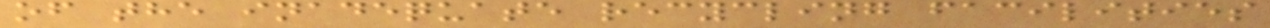of the inadequate recycling facilities
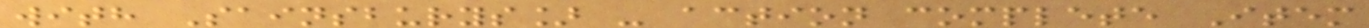with Sainsburys] - action complete Item
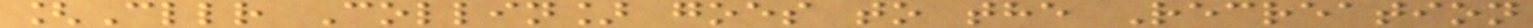[Cllr Collin] goes to the Recreation
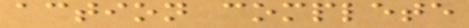action complete
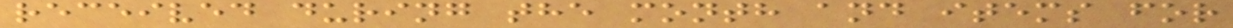received during the month and items for
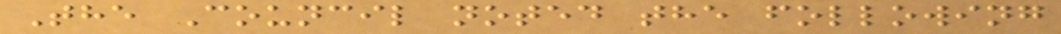The Council noted the following
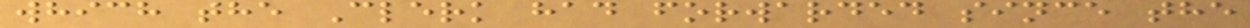which the Clerk had forwarded since the
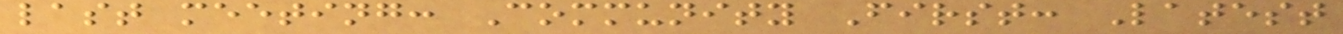last meeting: Community First: Latest
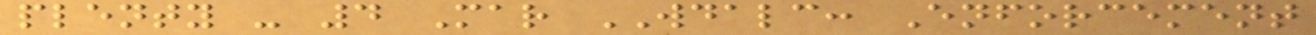plenty - 4 Mar WDALC: Enforcement
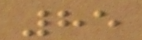85
